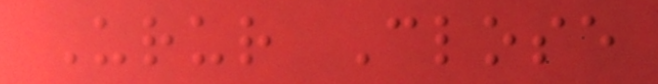Urur Close
